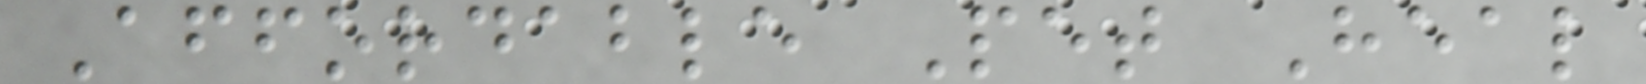Affordable Pet Heal
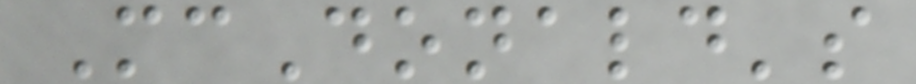McDonald's
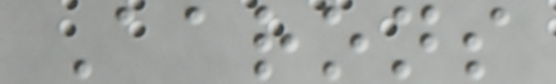Aarons
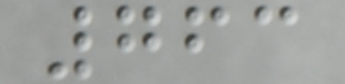763
